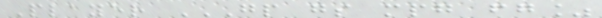Player GP GS MPG FG%
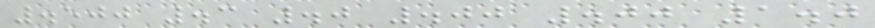.500 .3 .0 .00 .00 1.0
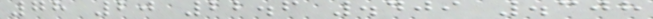78 20 22.6 .409 .308
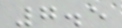7.5
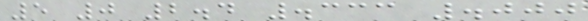5 0 2.4 .333 .000
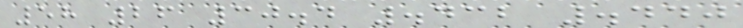58 26 30.4 .432 .440
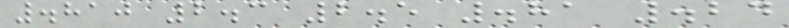.810 2.3 2.5 .81 .24
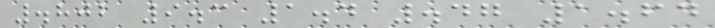.802 9.3 1.4 .47 1.64
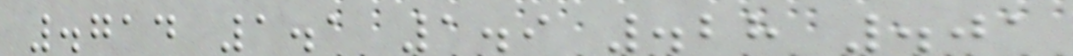.714 1.1 1.9 .28 .01
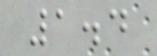1.4
